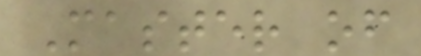Master of
